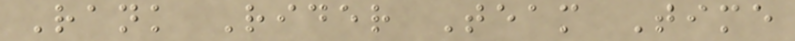Rank Rider Team Time
